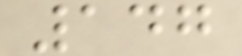147
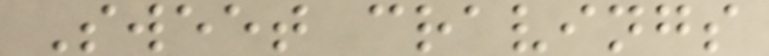Sweet cravings
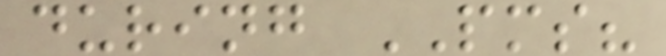during PMS?
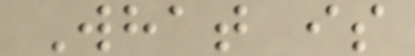What is
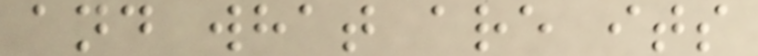and what are its
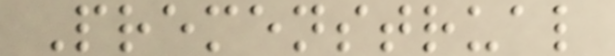Premenstrual
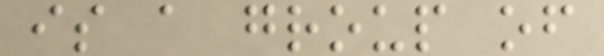is a group of
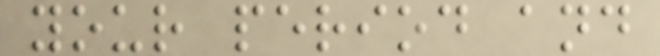your period and
